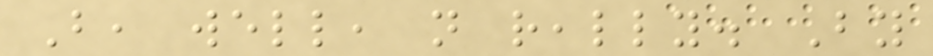But, well, not really. By
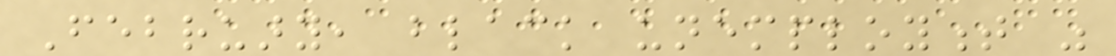February, black unemployment was
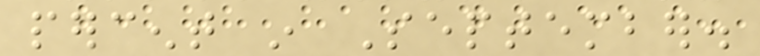percent in September.
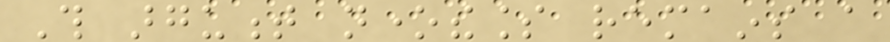This argument nonetheless remains a
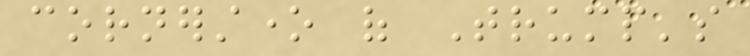cornerstone of Trump's
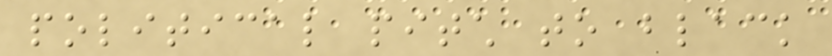political pitch to black
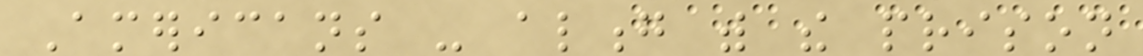Americans - along with the prison
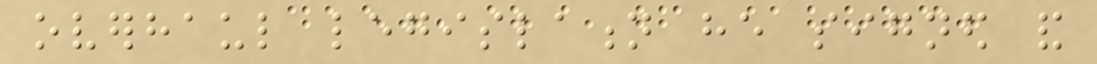overhaul legislation he signed and
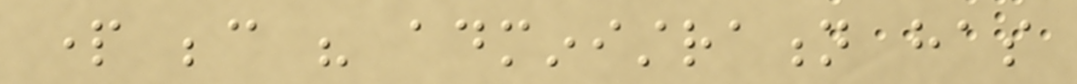part because his administration has
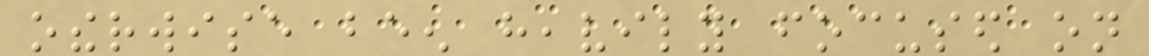otherwise been heavily focused on
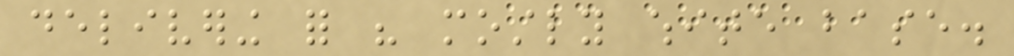delivering for his mostly white base.
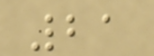21
